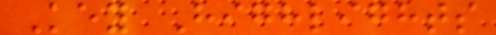Key Highlights
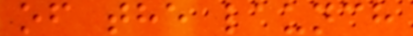of the launch
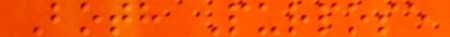Both Purpose
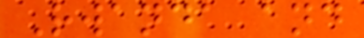Rwanda and
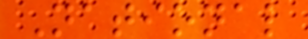National
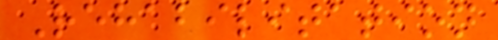Rehabilitation
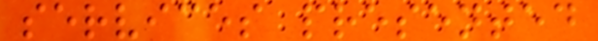services presented
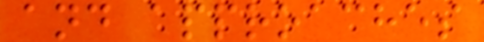and approaches
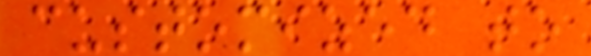customized to
